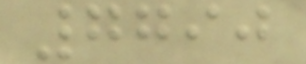7790
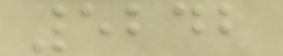5242
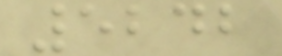5242
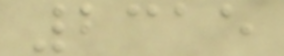2315
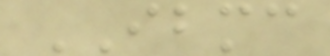IBMC
